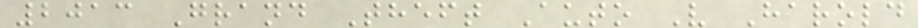2013 Grand Theft Auto V Harold
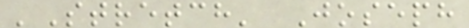'Stretch' Joseph
